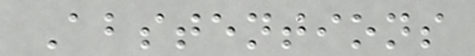Abstentions
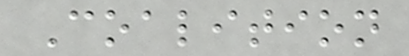Coalition
